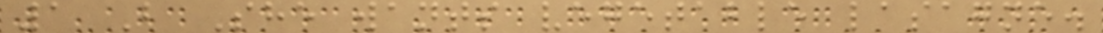1 B She wants vegetable lasagne.
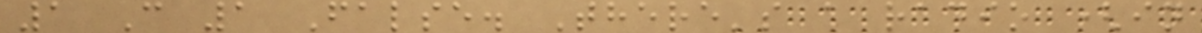1 C 1 False. There's a radio (in
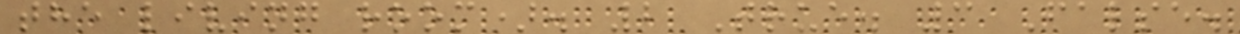the living room). 2 True. 3 False.
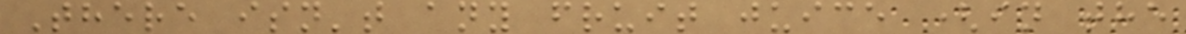There isn't any fruit juice (in the
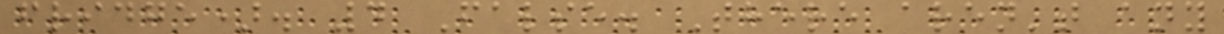fridge). 4 False. There aren't any
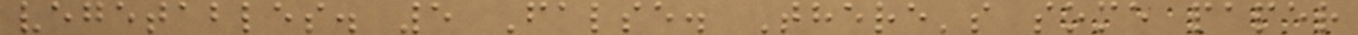vegetables. 5 False. There's some paper
